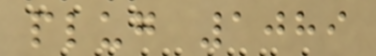plug 1089
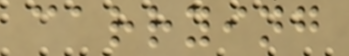carrying
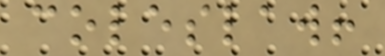coleslaw!
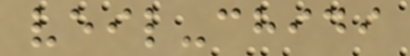veil-chidi
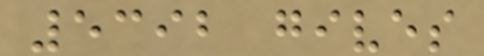5392 gives
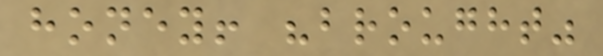honey! "brought"
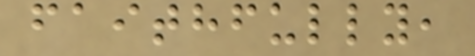faithfully,
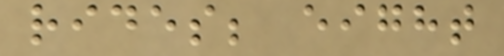rides; eight
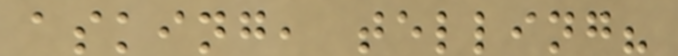asking, telling?
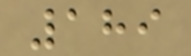189
